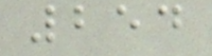254
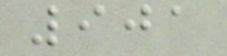901
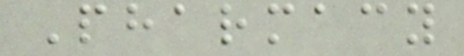Pharmacy
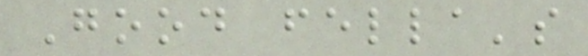Good fella's
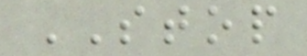STOP
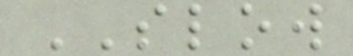SLOW
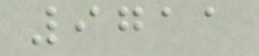9711
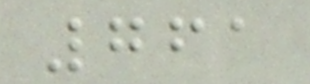761
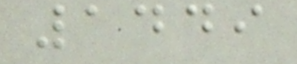1449
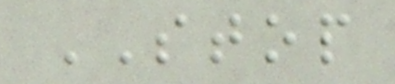STOP
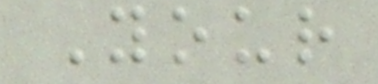Your
